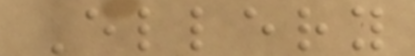Ellery
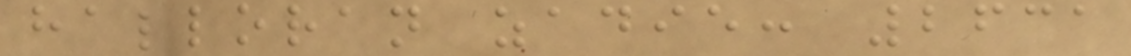halloran zadie: 2631
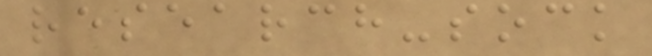research-sock
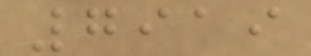7919
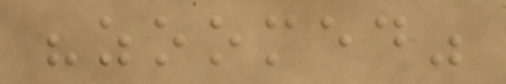"zoomed"
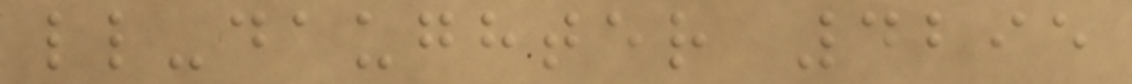ll-daughter 4295
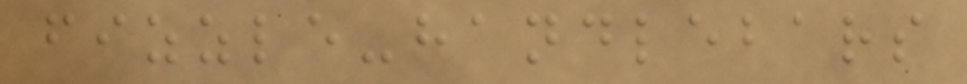fizzle-handlebars
